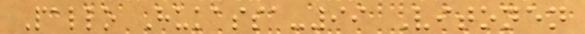Pallo Hukassa-99 Vitonen
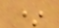*
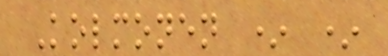Kolmonen * *
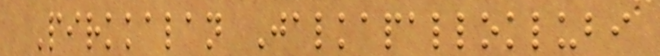Pirkkalan Jalkapalloklubi
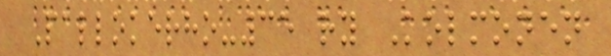Pallokerho-35 ry Kolmonen
